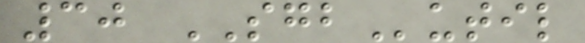30 SGButil
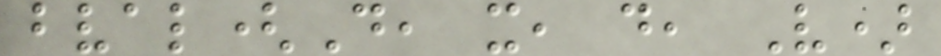bval(D, x, d, V)
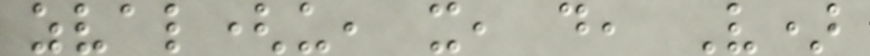zval(u, x, d, V)
